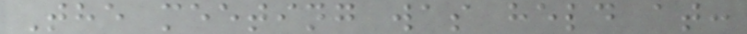The meeting was held at:
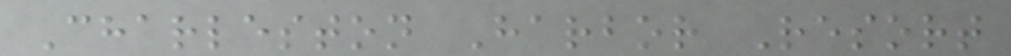Charleston Harbor Resort
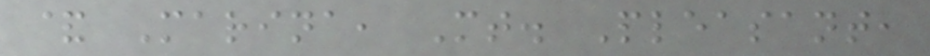& Marina, Mt. Pleasant,
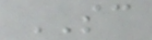SC
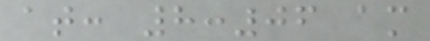at: 8:06 am
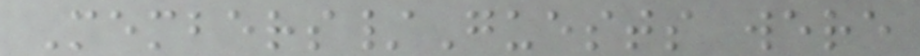Members/Guests were
